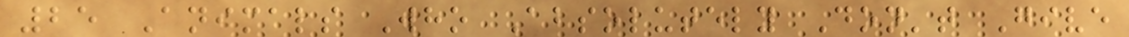25 Animals Who Absolutely Don't Give
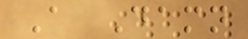A Damn
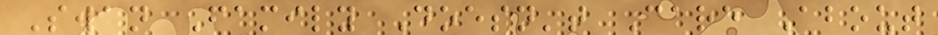Swan Family Doesn't Care About
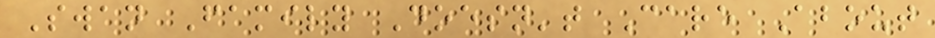Swan Family Doesn't Care About
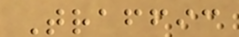Traffic
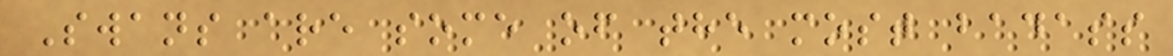Swans are some of the most badass
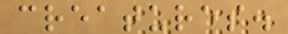creatures.
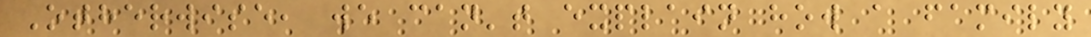Otherwise, we can't explain how a family
